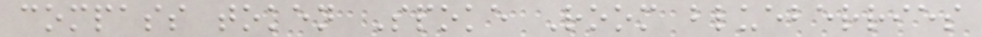compass token Spoke Room blueberries
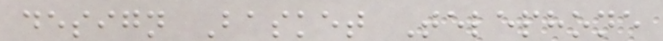design Basket Telephone
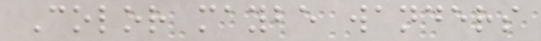Color maybe wanders
